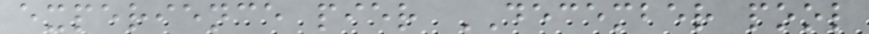experience pier DECEMBER pool
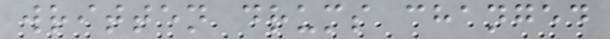written drums changed
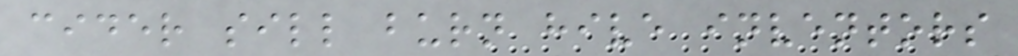cider sill burn hive inventors
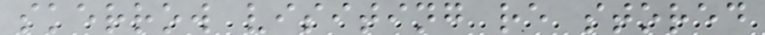skerrow visiting re stored
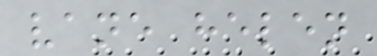vane helen
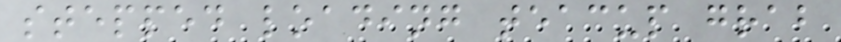stepped loading teacup grab
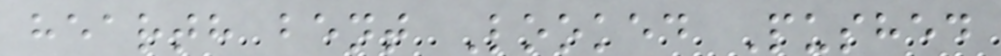hearth bent Looked Pushed
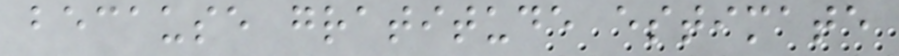because gratitude estimate
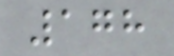178
